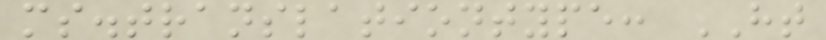ms.translationtype: HT
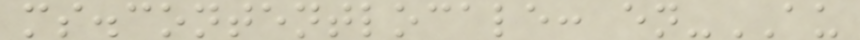ms.contentlocale: en-AU
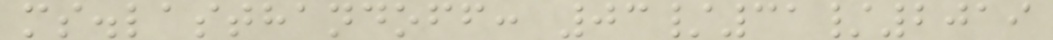ms.lasthandoff: 03/31/2019
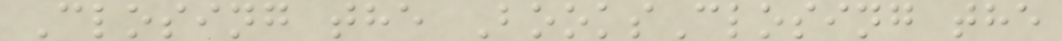Closing the BooksClosing the
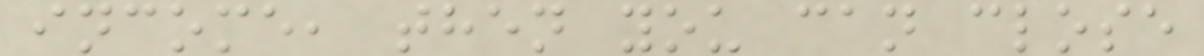income, then you can close
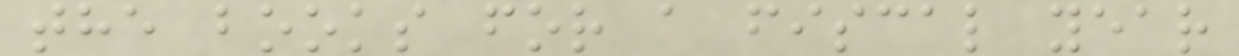the books for a fiscal year
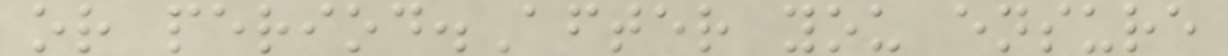or period.After you ensure
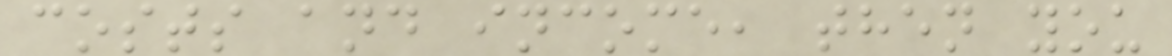costs and income, then you
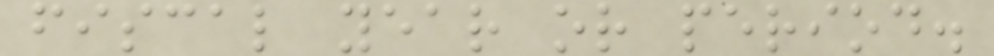fiscal year or period.
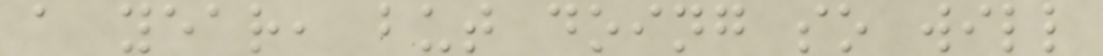a year, but doing so will
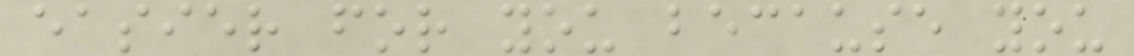easier for you because you
